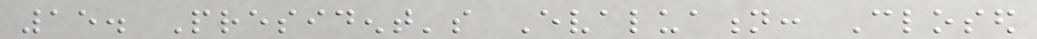15. President's Evaluation: Closed
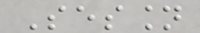Session
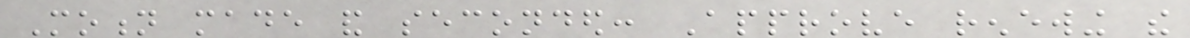Motion made and seconded: Approve renewing the
